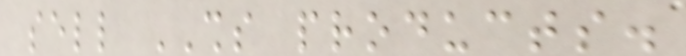sell SHS products.
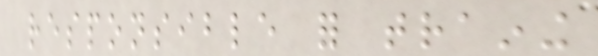responsible for training
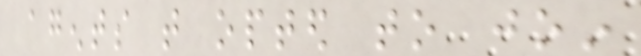agents that opted to join
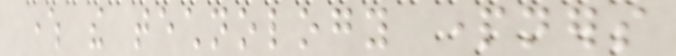where the technology partners
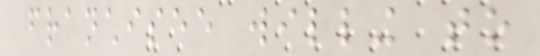franchisee willing to
